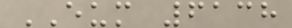EUM 6138
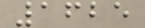1625
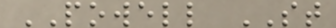POWELL ST
